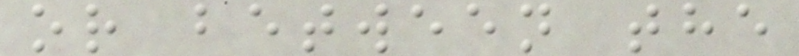or between the
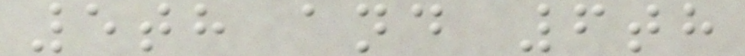5th and 6th
